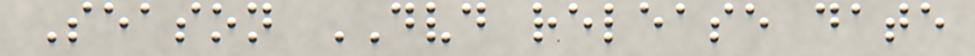Season DVD release date
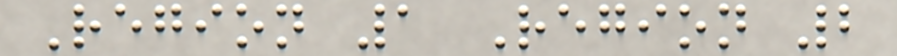Region 1 Region 2
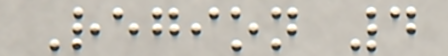Region 4
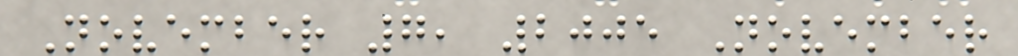November 7, 2005 November
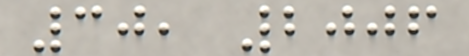30, 2006
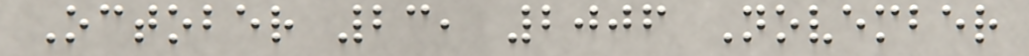October 23, 2006 November
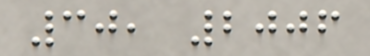30, 2006
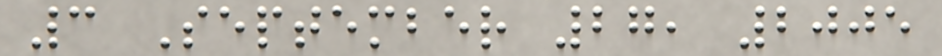3 September 27, 2005
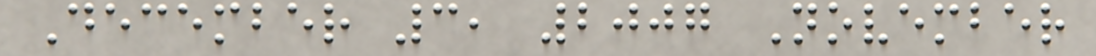December 3, 2007 November
